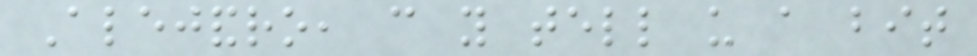Alejandro, can you tell us a bit
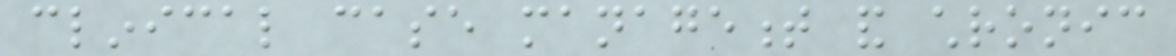clinical case management and chronic
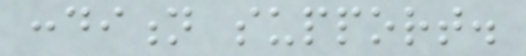condition support.
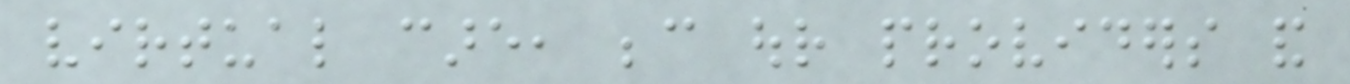virtual care, because our providers and
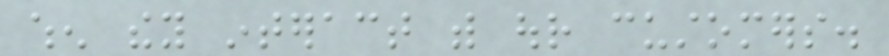when they interact with our customers.
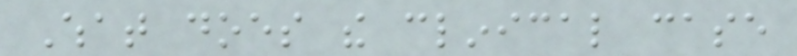What does the clinical case
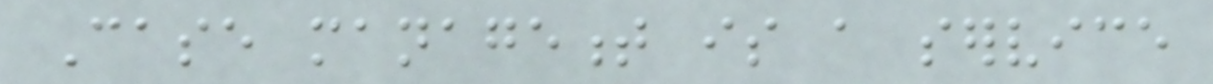Case management is a service
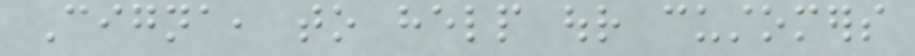Cigna, to help our customers
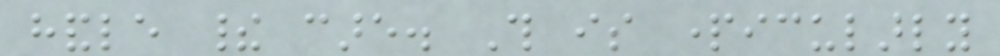handle their care. This is particularly
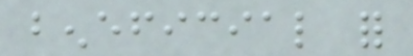beneficial for
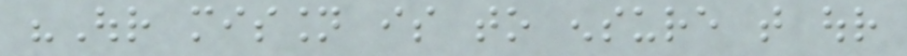"Our mission is to ensure that our
